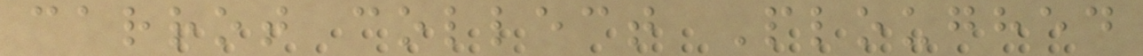carrot collect Ploughed
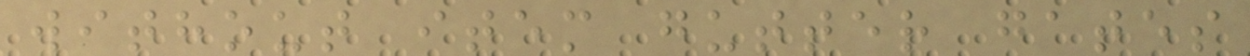without item gutter gates
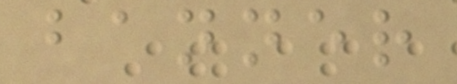banner
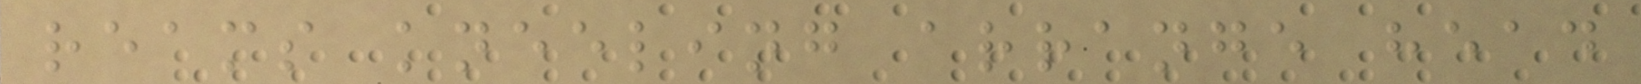reams kneeling arrange head
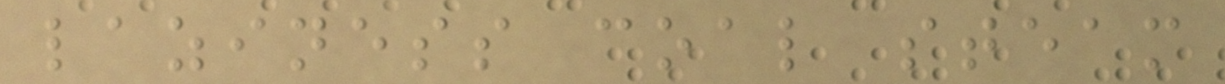laziness coal steam
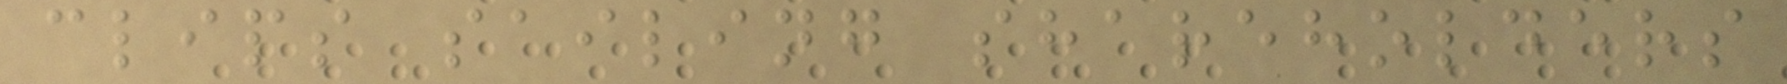clips sailing shareholders
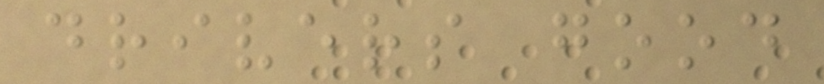drivers good
